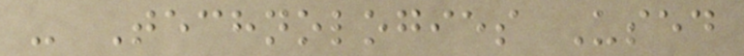- Technologies Used
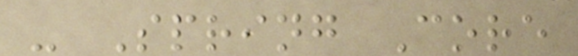- Spring Core
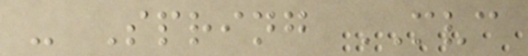- Spring MVC
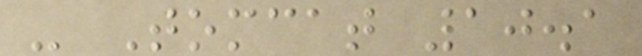- Tomcat 10.1
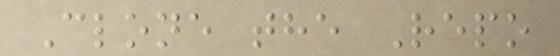Clone the Repo
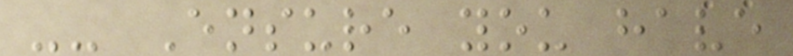-- Ensure you have
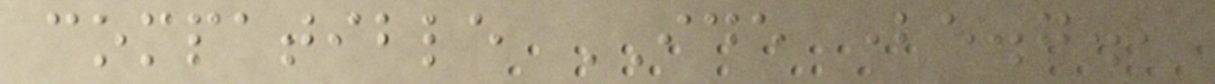compatible IDE (e.g.,
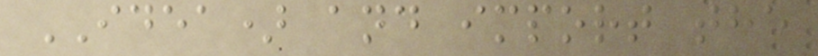IDEA) and import the
